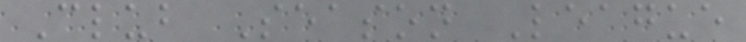Club Season League
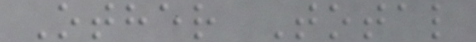Other Total
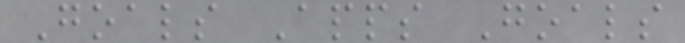Goals Apps Goals
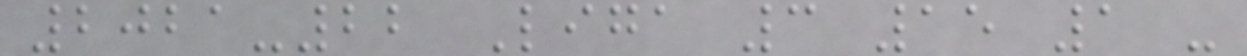2021-22 Liga 3 15 1 -
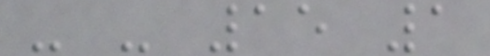- - 15 1
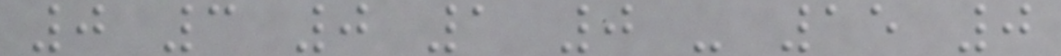0 3 0 1 0 - 15 0
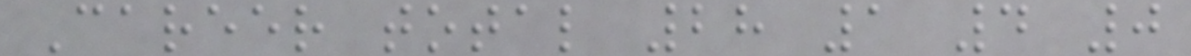Career total 28 1 4 0
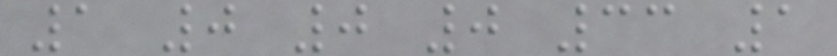1 0 0 0 33 1
